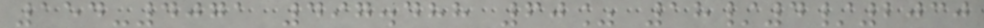154-4071 497.488 60% 18/4/2030
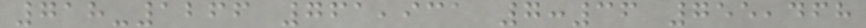718-1266 761,931 7:36 755,468
